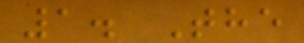1. The
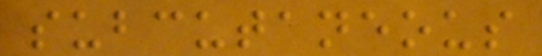subcutaneous
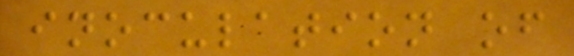inoculation of
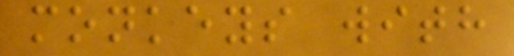monkeys with
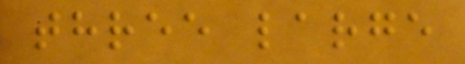three large
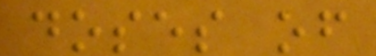doses of
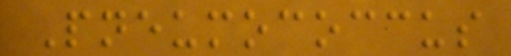Pneumococcus
